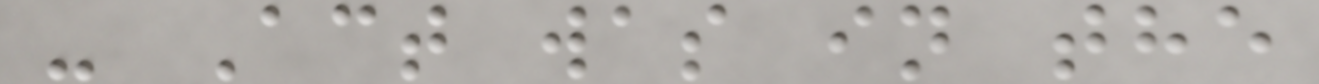- Act was in the
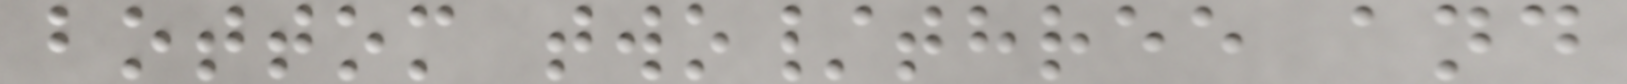bottom two/three and
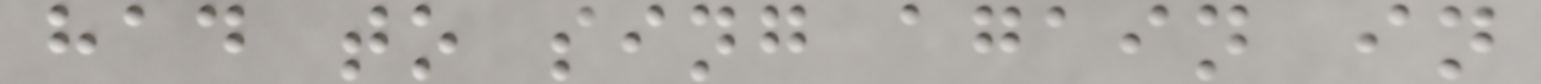had to sing again in
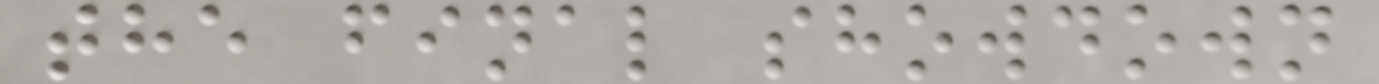the final showdown
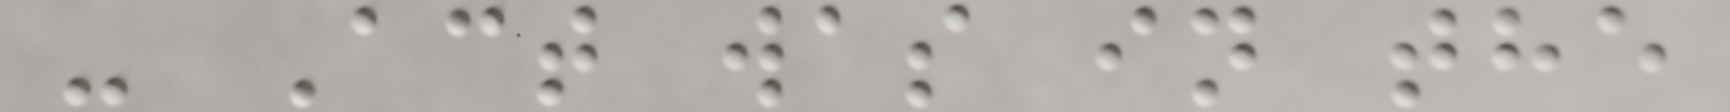- Act was in the
